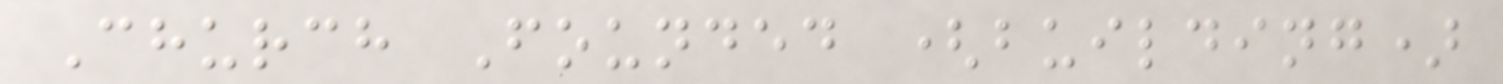Church Founded (building)
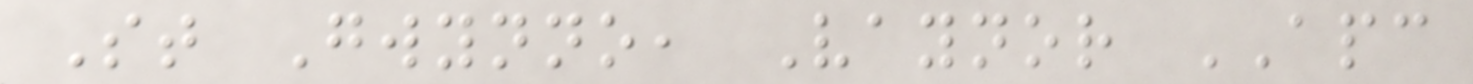St Gwynno, Vaynor APC
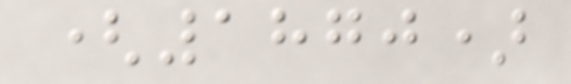(1870)
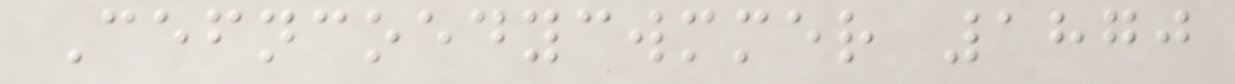Cefncoedycwmmer 1870
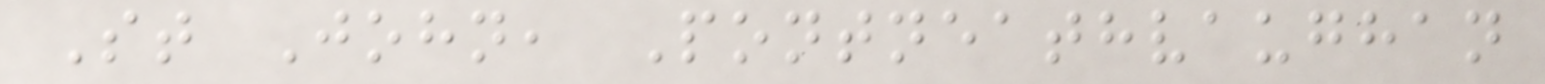St John, Pontneathvaughan
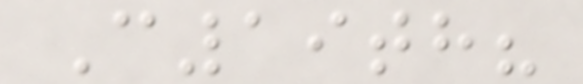C19th?
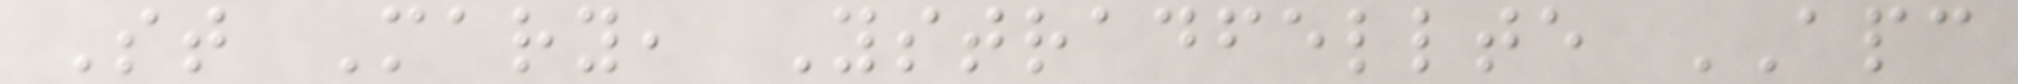St Mary, Ystradfellte APC
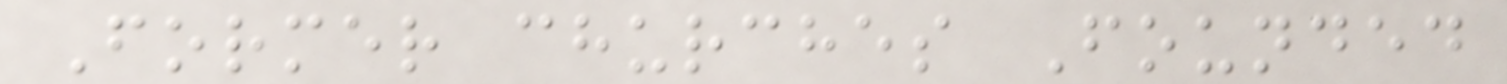Former churches Founded
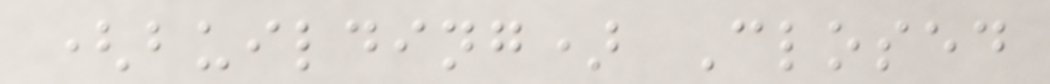(building) Closed
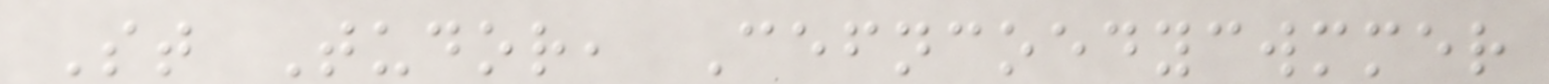St Tudor, Cefncoedycwmmer
